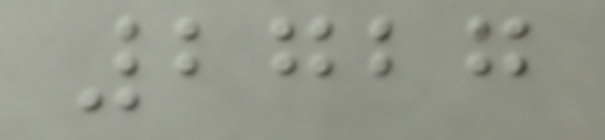2727
